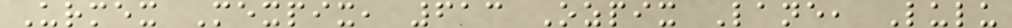Urmex Mexpix, 613 Ozpix Lane, Lulu
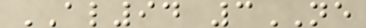AL94 3NE
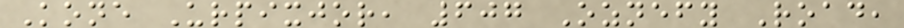Kone Urpixjor, 607 Oznefy Road,
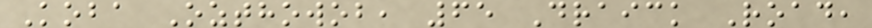Koba Ozthowob, 65 Draick Road,
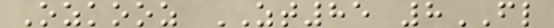Ozkooz ZT85 8FL
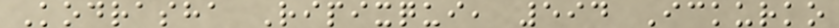Kodrasha Ripixqui, 594 Ickurko
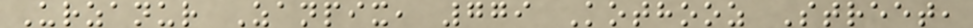Urzanur Zanpix, 779 Kothooz Street,
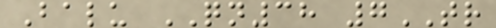Balu QN38 7TR
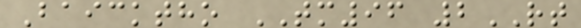Baicktho TM96 2RT
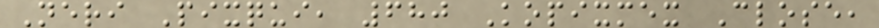Neri Pixqui, 680 Kopixmex Close,
